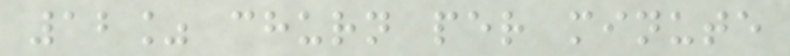12% churn per minute
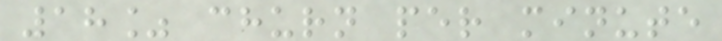18% churn per minute
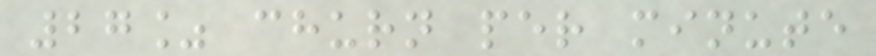27% churn per minute
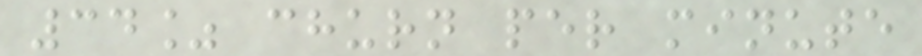34% churn per minute
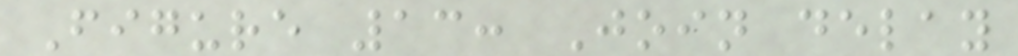Figure 13: Join delay
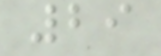29
